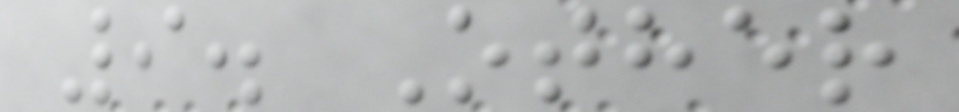9. Other
